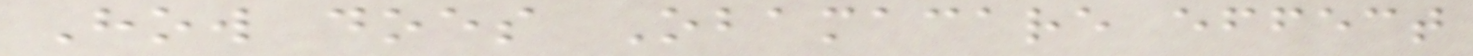How does Obamacare effect
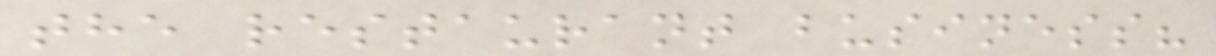the restaurant business?
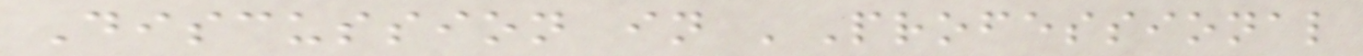Discussion in 'Professional
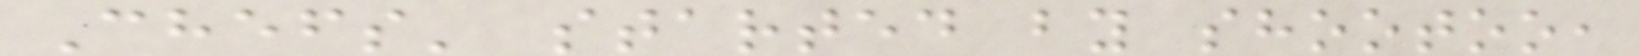Chefs' started by shootoo,
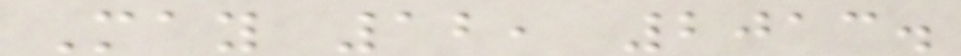May 12, 2013.
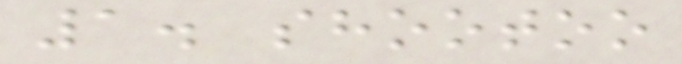1. shootoo
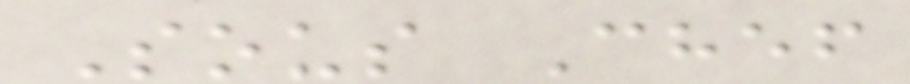Sous Chef
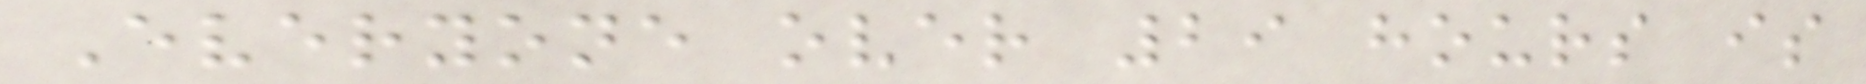Everyone over 29 hours is
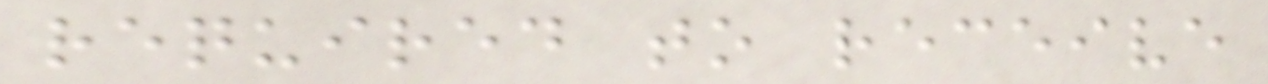required to receive
